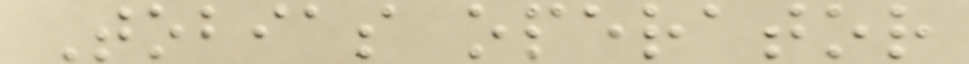Tobias operator
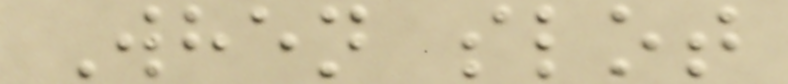When slot
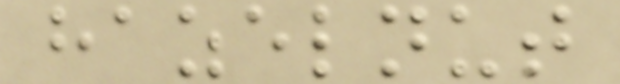hazelnut
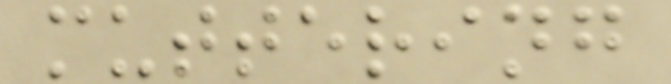muttering
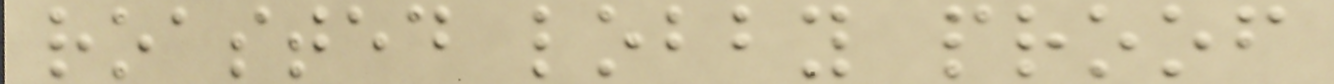roasted lobby proof
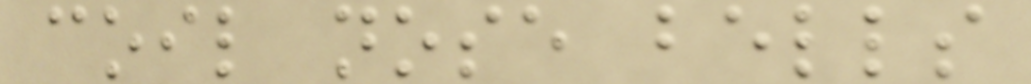coil nose bells
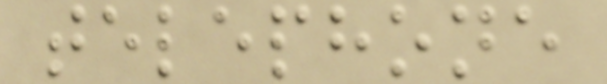telephone
